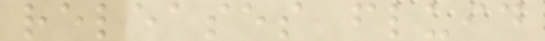releases fluid
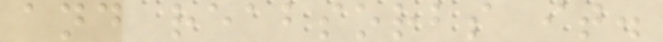and reabsorbs it.
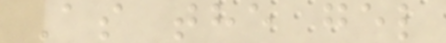As the gel
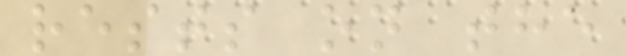rests on the
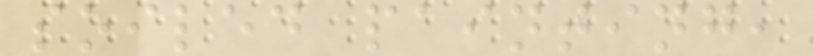soiled painting,
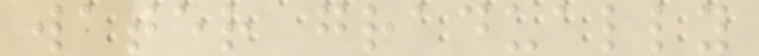water gradually
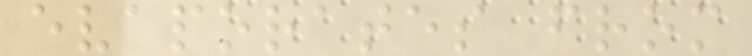evaporates from
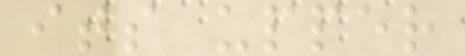its upper
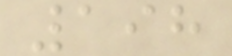198
